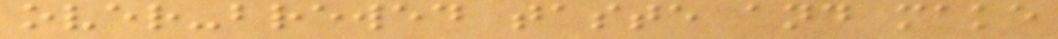over-brewed taste and make
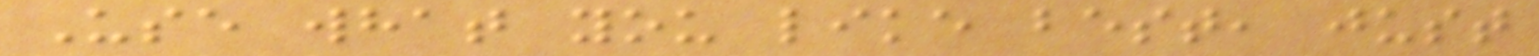Use what you like best, just
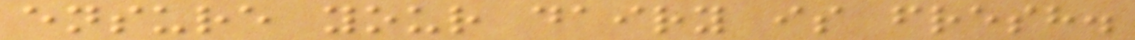ensure your dairy is fresh.
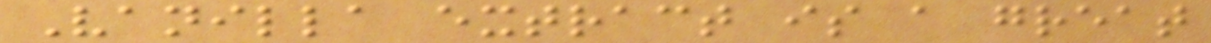Vanilla extract is a great
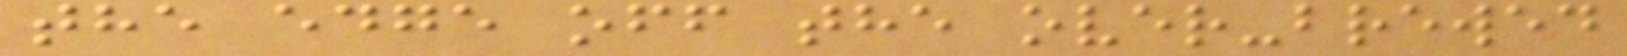the edge off the over-brewed
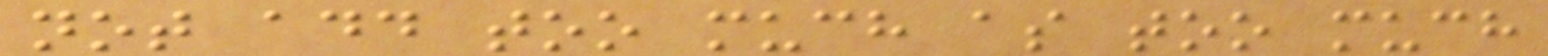not add too much as too much
